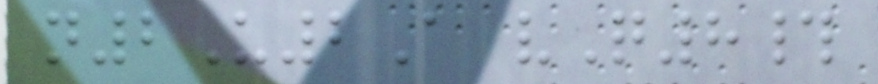n2U2A vQ8#
